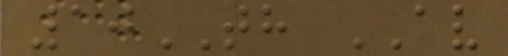10TH AV
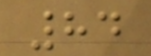84
